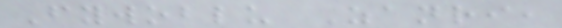Fywoblu Zanri,
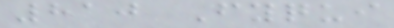810 Fyqui
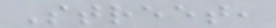Street,
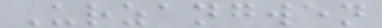Urzangwen
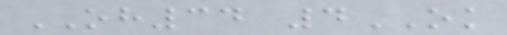OH34 4OK
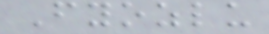Fyozlu
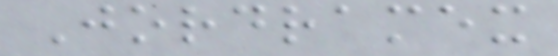Jordramex
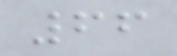66
